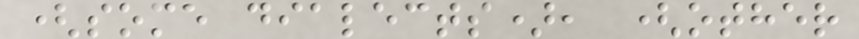(some dialects), (other
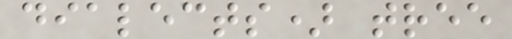dialects) tree
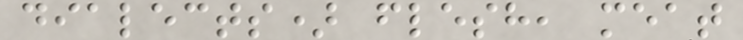dialects) flesh, meat
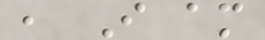, I am
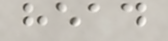head
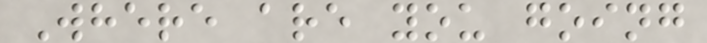Where are you going
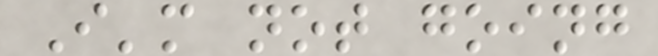I'm not going
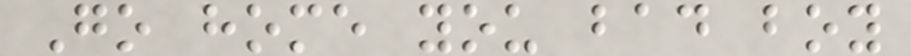Go home you bad boy
